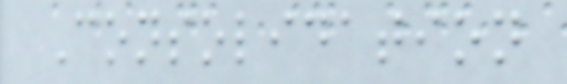Consolidation
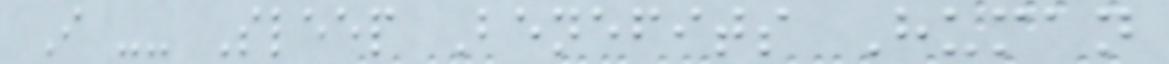I -- Sleep Benefits Human
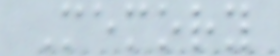Memory
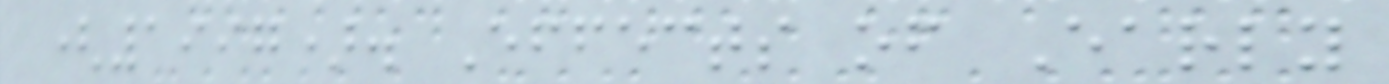(1997). Effects of Early
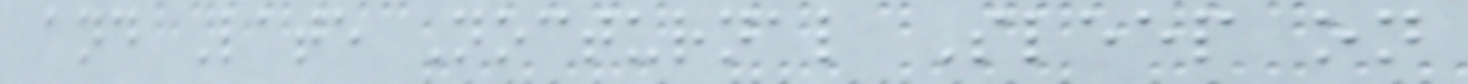and Late Nocturnal Sleep on
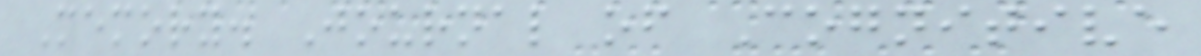Memory. Journal of Cognitive
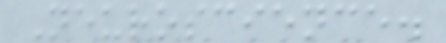Neuroscience.
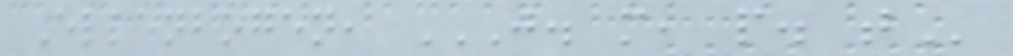Ellenbogen, J. M, P. T
